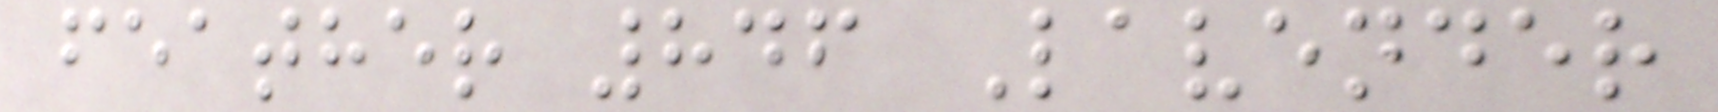feather 846 Lavender
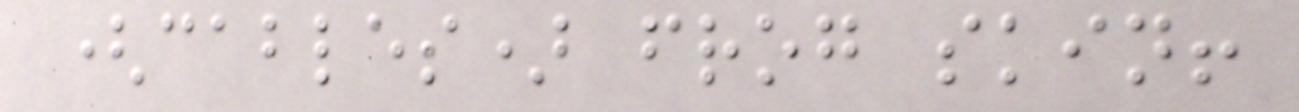(cables) frog skin!
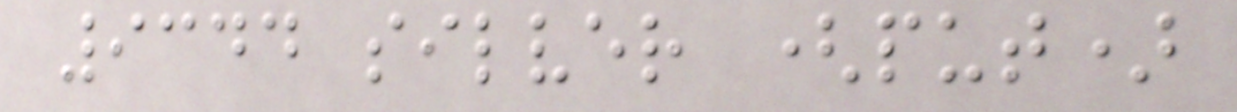9344 silver (put)
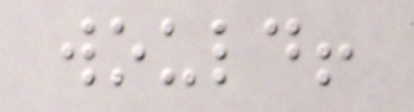would!
